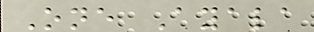One Ayala
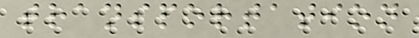transportation
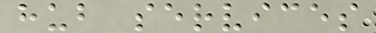hub services
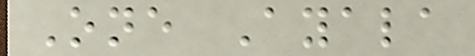One Ayala
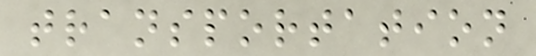transportation
